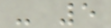- 5
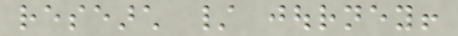research / journey!
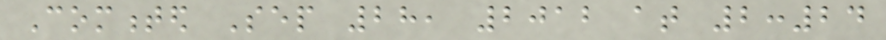Commented Sep 28, 2012 at 2:24
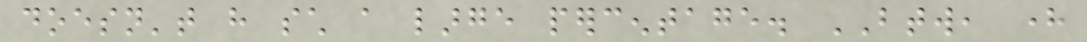doesn't have such a large percentage. BTW, here
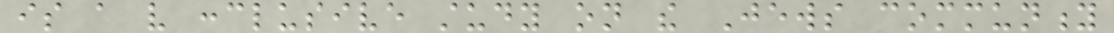is a very conclusive study on the Jews community
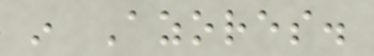in Azores.
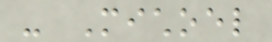- Michoel
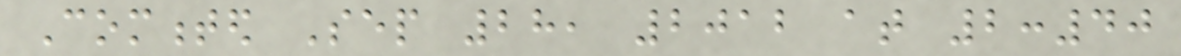Commented Sep 28, 2012 at 2:40
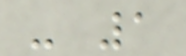- 1
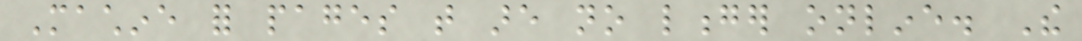Machine for pages that are no longer online. The
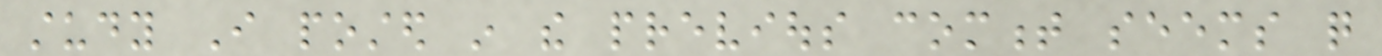study I posted in the previous comment seems quite
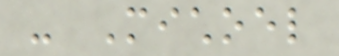- Michoel
